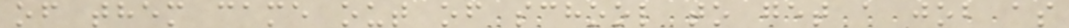of them came out of school to get a job as
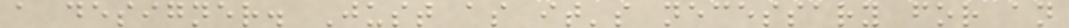a designer. Just as it's necessary for an
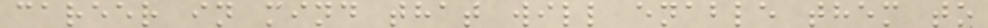career in mind that will enable them to
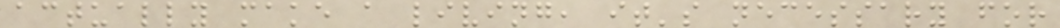actually make a living, it's necessary for
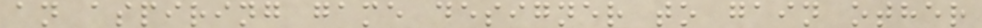an aspiring game designer to gain other
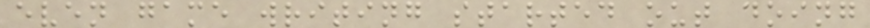even game writing started out doing
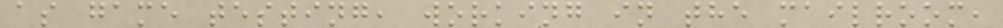as game testing, working in the mailroom,
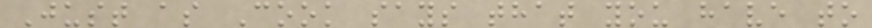Just as Cook says that you have to
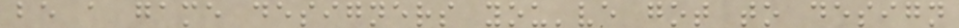be a game designers you've got to design
